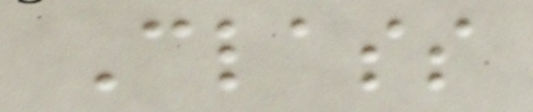Class
